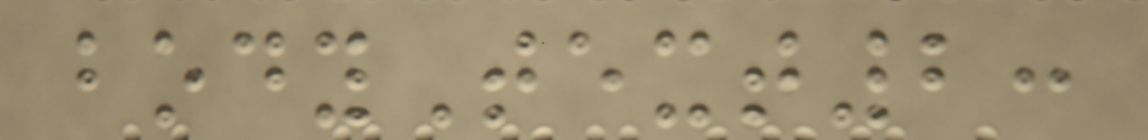bodyText2:
